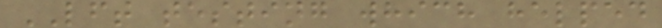LFT testing which helped
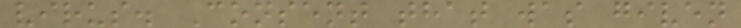virus. Consent that was given
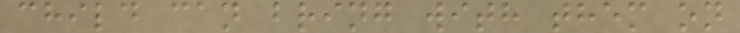child can bring with them on
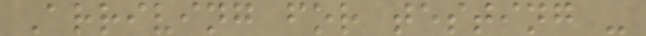Arriving for testing -
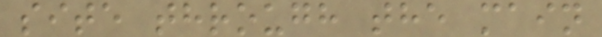site through the main
